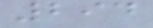294
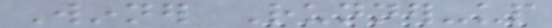Winner Runner-up
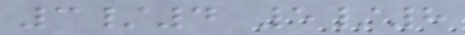3/4 5/8
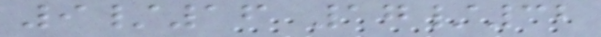9/16 17/32
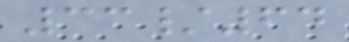33/64
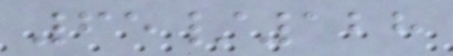65/128
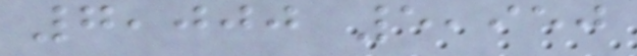7,000 5,950
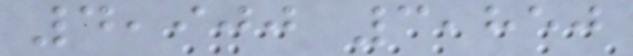4,900 3,850
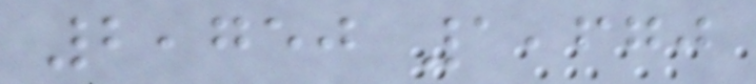2,750 1,670
